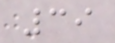39
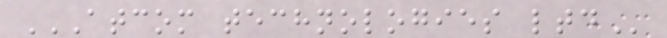ATCOM TECHNOLOGIES LTD
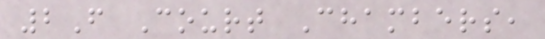2F Court Chambers,
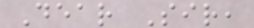Dear Sir,
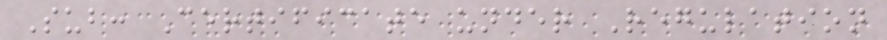Sub: Certificate under Regulation
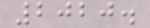2020.
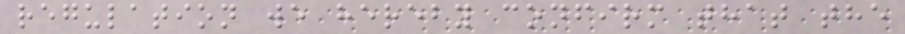regulation we hereby confirm that the
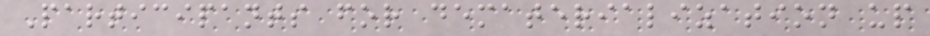Participants for dematerialization up
